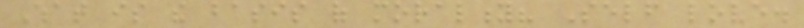What is the basis of morality? Self love.
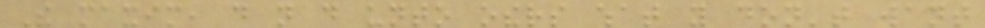The maxim, do not do unto others what you don't want
